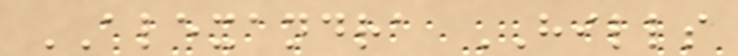ALEXANDRA HILLS
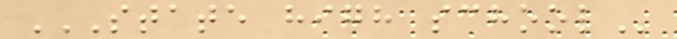STATE HIGH SCHOOL
